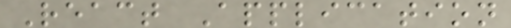React Application
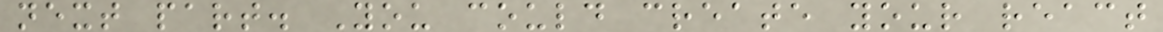next part. You could create your react
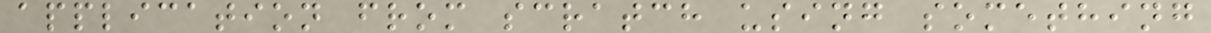application from scratch using something
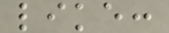like:
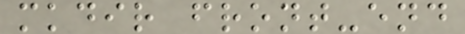mkdir front-end
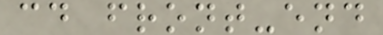cd front-end
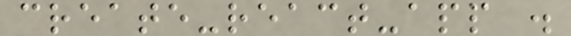create-react-app .
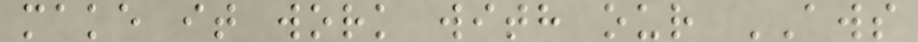make it work with our AWS
